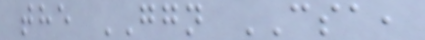the GGN CSA,
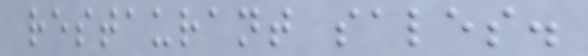restaurant sales.
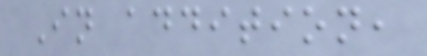In addition,
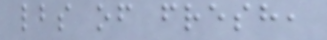lbs of fresh,
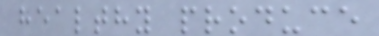healthy produce
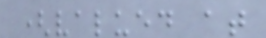(valued at
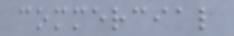commercial
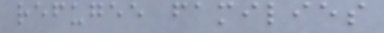refugee families
